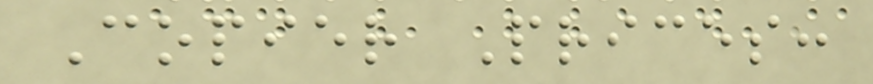Copier Prices:
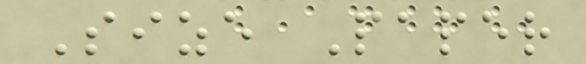Size Paper
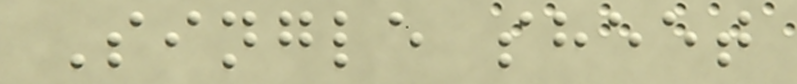Single sheet
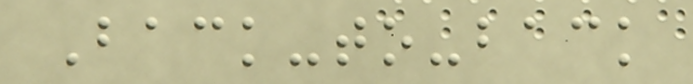Back-to-back
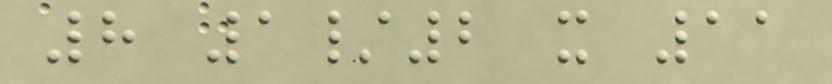8 1/2 x 11
